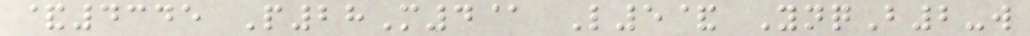&4345 P28M4@ L5& YnqB2-w
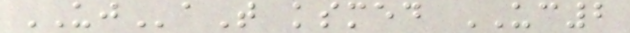UJaT ksmed UC2
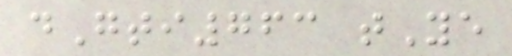dGti763 tYe
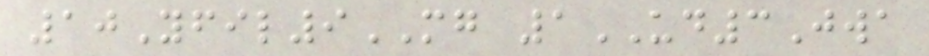10Yfil9MG 1UD3Jwa
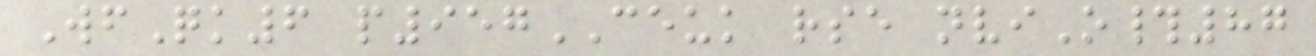WfQk6 p957CEUK rse nviO#87
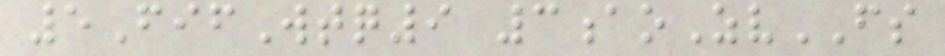5FifWtq9 3aoZvFS
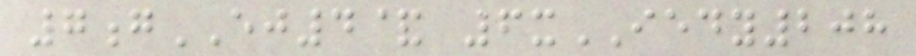7gEJ4& 6xIEDY208
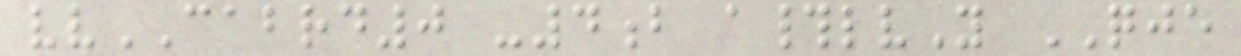vvCABRD0 -4b a#lvY QJE
